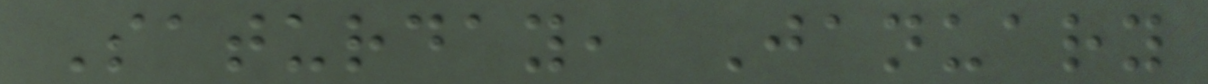Saturday, January
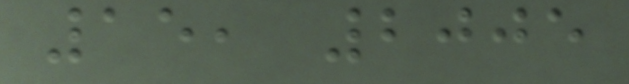15, 2005
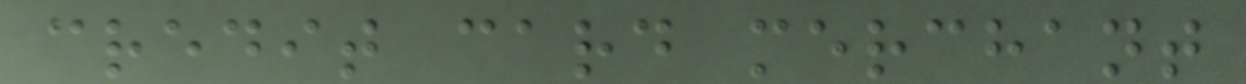credit card merchant
